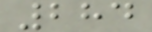284
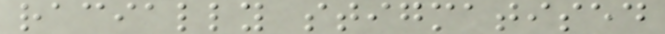racially stigmatised
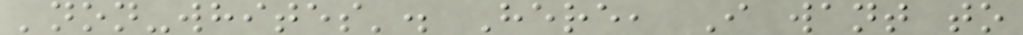'non-whites'. Here, I want to
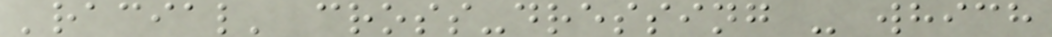'racial' cross-dressing - which
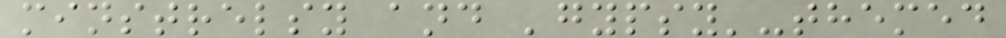minstrelsy and 'gypsy'-themed
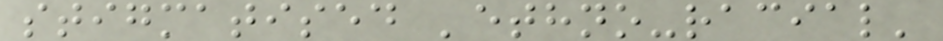stigmatised 'ethno-racial'
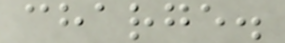charge.
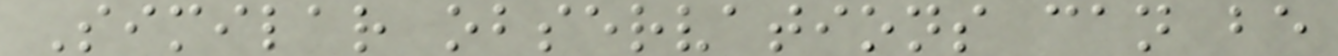Similar observations can be
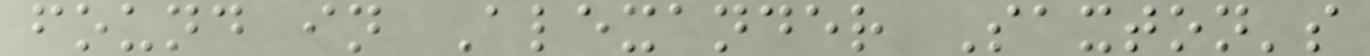found in Alexander Saxton's
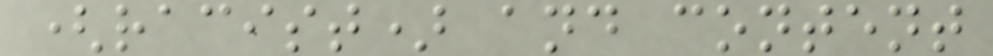(racist) and content
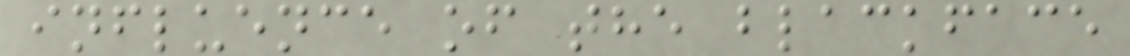influence of the blackface
